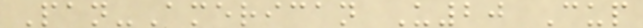Pan-American U20 Cup
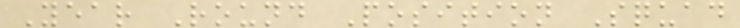Year Round Position Squad
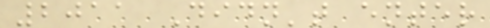2011 Didn't enter
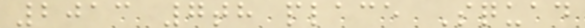2013 7th place Squad
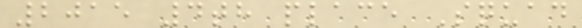2015 4th place Squad
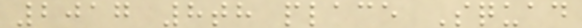2017 8th place Squad
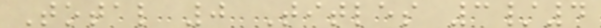Total 0 Titles 3/4
